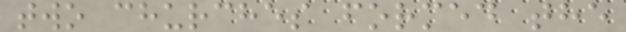two churches formed the
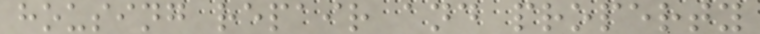housing repair and property
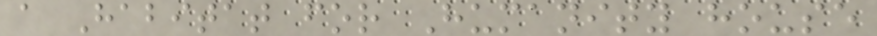a Habitat for Humanity house
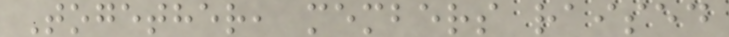Together, members raised
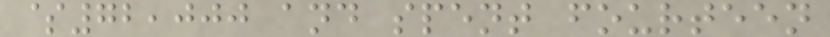$72,000 and spent fourteen
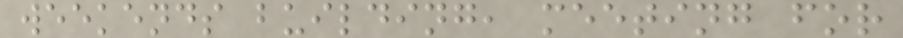weekends building, meeting for
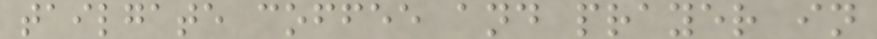tailgate coffee and prayer in
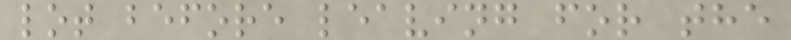lot before leaving for the
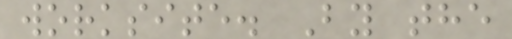worksite. By the
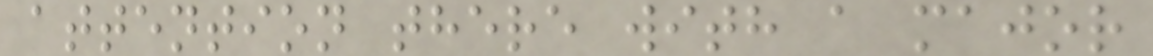attention there with a major
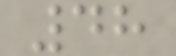48
